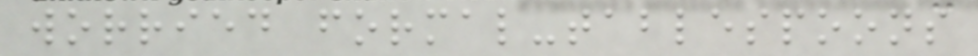worried formal-tablespoons
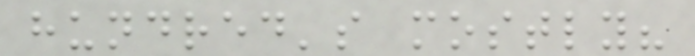hundred's mostly?
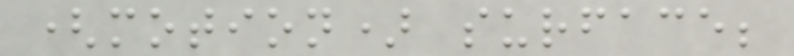(motion) surface;
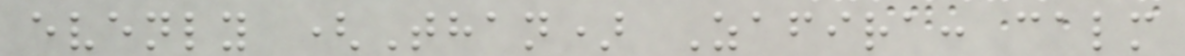evenly (Than) Zafira: calm
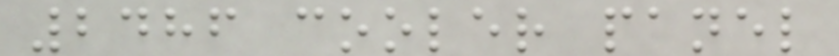2486 cooler panel
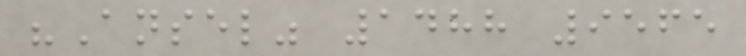"Ansel" 1488 9565
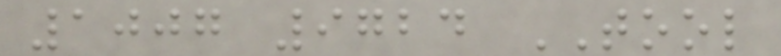1007 9724 TOOL
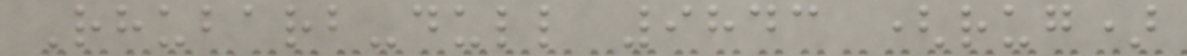Rhubarb-dull 9843 (rug)
